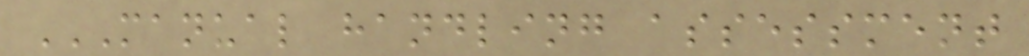MANUAL HANDLING ASSESSMENT
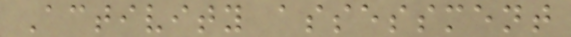Activity assessment
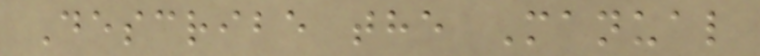Describe the Manual
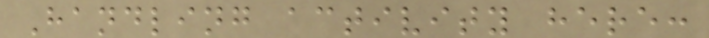Handling activity here:
